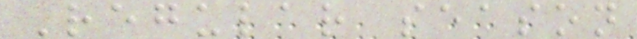Regular season
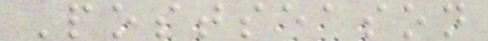Postseason
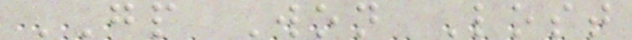GP Won Lost
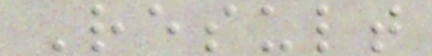Result
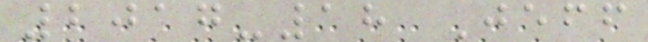2017-18 Jeff
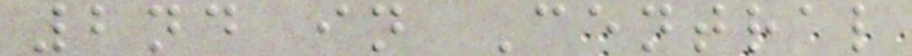2nd in Central
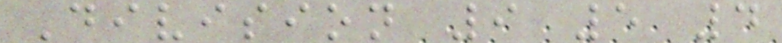Division 9 5 4
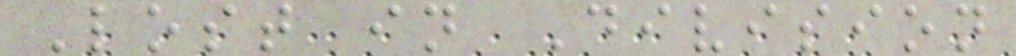Lost in Division
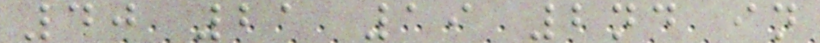40 21 19 2nd in
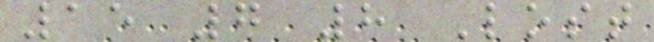15 7 8 Lost
